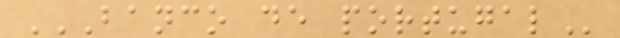BANCO DE PORTUGAL
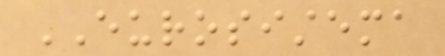EUROSISTEMA
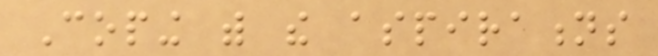Coping with the aspirations
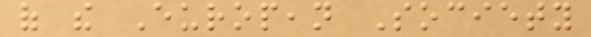of the European Society
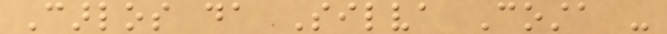Carlos da Silva Costa -
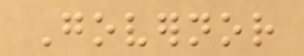Governor
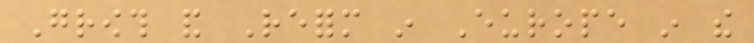Growth and Reform in Europe in the
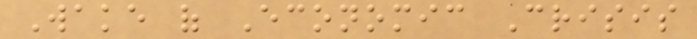Wake of Economic Crisis
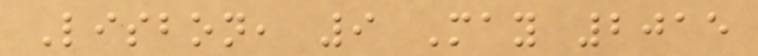Lisbon, 9 May 2015
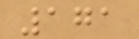171
